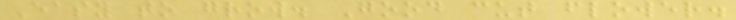Easy to grow. Good cut flower.
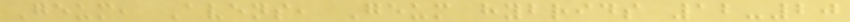Geum, Avens, Geum hybrids 12-20
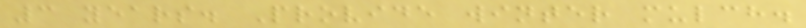3 years. Provide winter mulch.
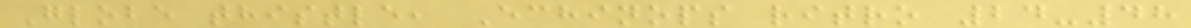Globe thistle, Echinops ritro 24-48
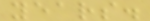years.
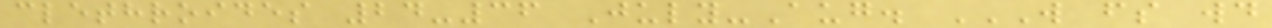clethroides 24-36 July-Aug. W FS WD
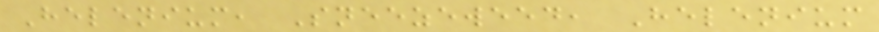Helenium, Sneezeweed, Helenium
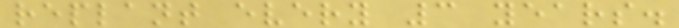replant every 3 years.
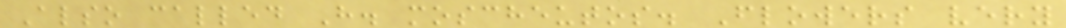Also called H. moscheutos. Flowers very
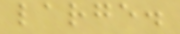large.
